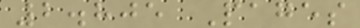2.805 Pages
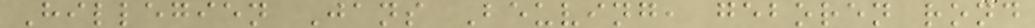Hillegien Jans Beuving, geboren rond
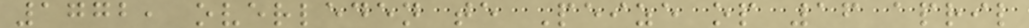1772, overleden te Peize op 16 april
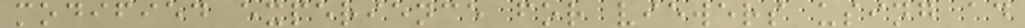modified experience for viewers using ad
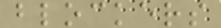blockers
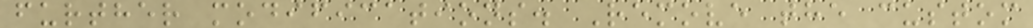further modifications. Remove the custom
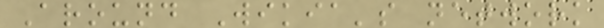Around Wikia's network
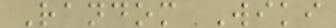Random Wiki
